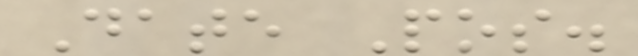Date Pos.
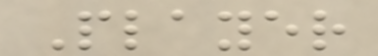Player
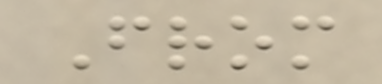From
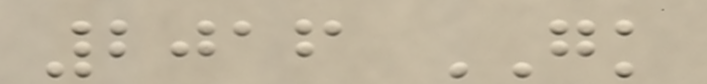2016 GK
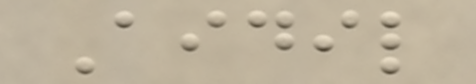Aidil
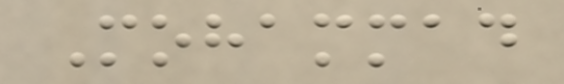Mohammad
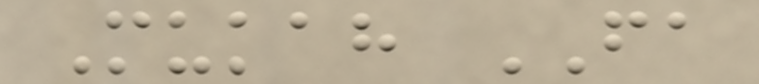Mukah FA
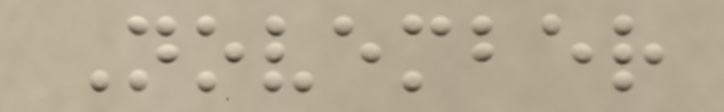November
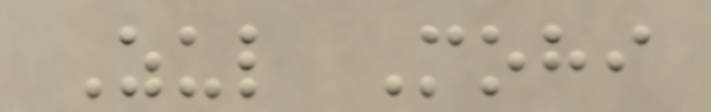Zul Mohi
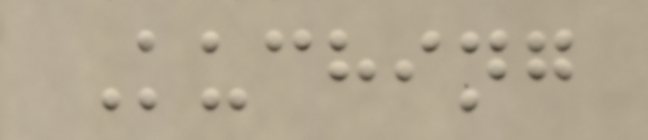Kuching
